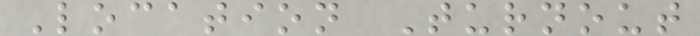Location Turnout
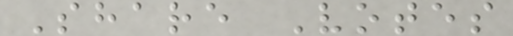Share Votes
